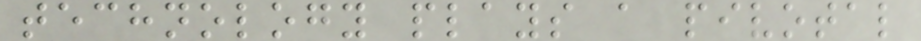technology plays a pivotal
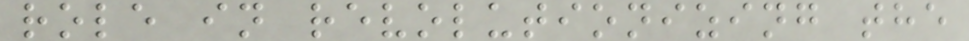role in revolutionizing the
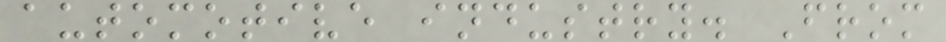automotive industry. From
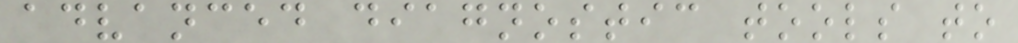advanced diagnostic tools to
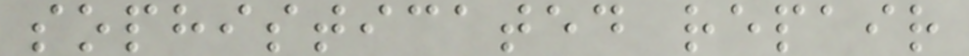sophisticated repair
